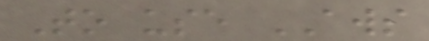To use AWS
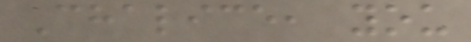Chalice, you
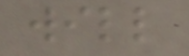will
